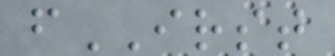fIRST
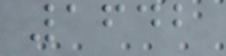1642
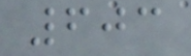603
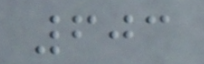603
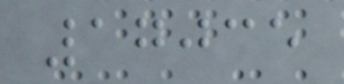17035
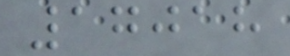17018
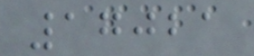17021
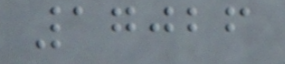17026
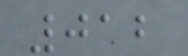012
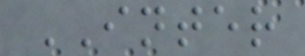INTER
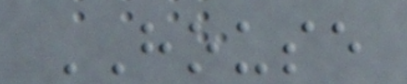HOUSE
